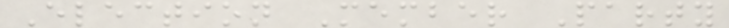Election Member Party
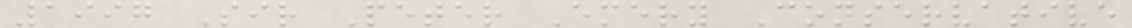1997 Sir Peter Emery Conservative
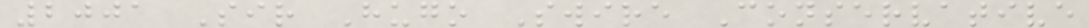2001 Sir Hugo Swire Conservative
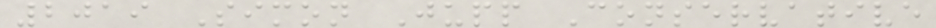2019 Simon Jupp Conservative
